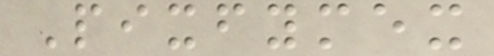Pixfymex
